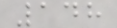148
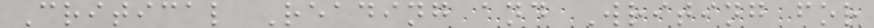Critical Reading and Writing for
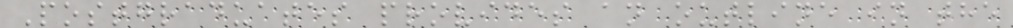Postgraduates provides an outline in the
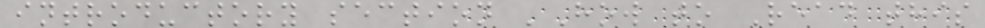introductory section 'How to Read this
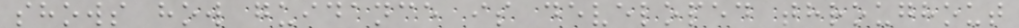shows how guidance is developed throughout
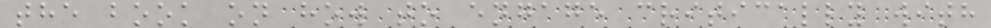the book on how to engage critically with
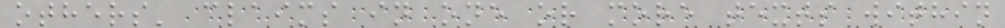others' claims in one or more texts within
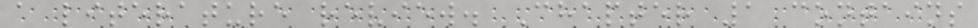a literature review. Chapter 1 contains
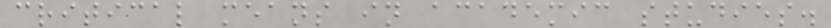critical means in academic studies.
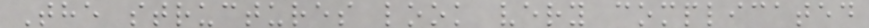The structures look very complicated
